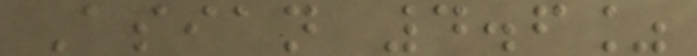Asian 4.6%
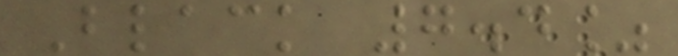Black 7.4%
